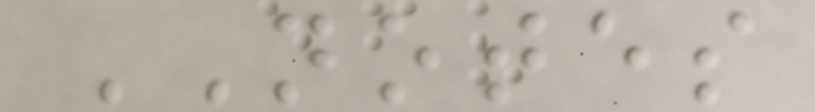NOTES
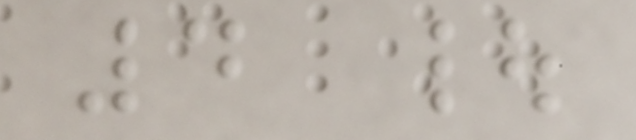4 |
